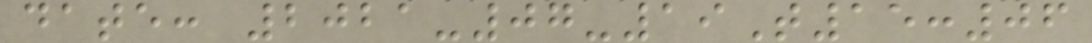date: 2021-07-19T15:06
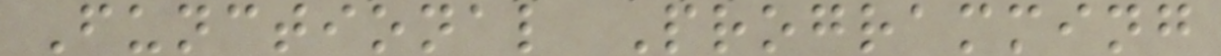Functional Programming
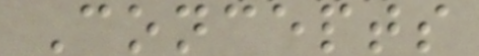Concepts
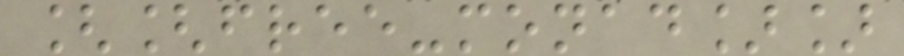[[free-monad]]
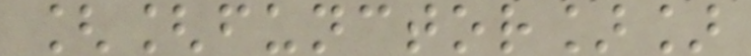[[functor]]
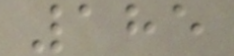185
